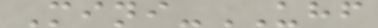Mini-UHF
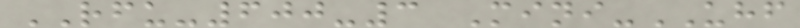RFU-600-3 Mini-UHF
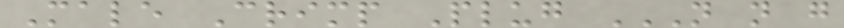Male Crimp Plug N N G
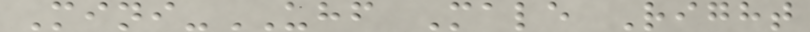Mini-UHF Male Right
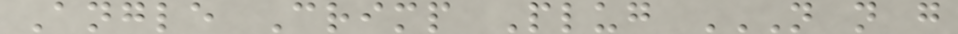Angle Crimp Plug N N G
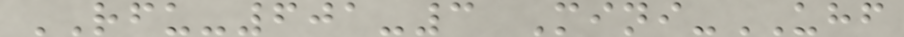RFU-601-3 Mini-UHF
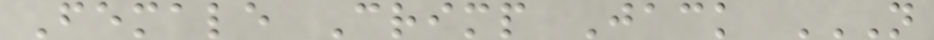Female Crimp Jack N
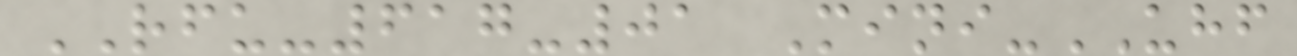RFU-617-01 Mini-UHF
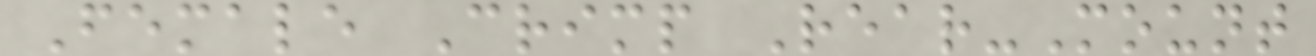Female Crimp Rear-Mount
